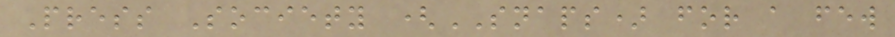Press Society (SNAPS) for a few
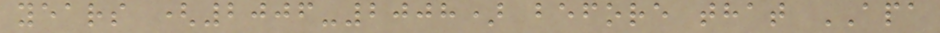years (2006-2008) before that APA
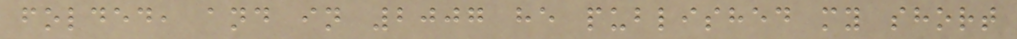folded, and in 2007 he published my short
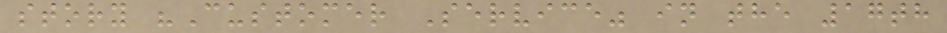story "Customer Service" in the 17th
